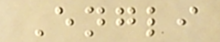Engli
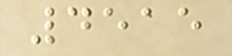4515
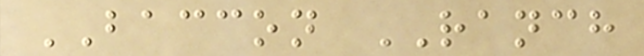BACCON RANCH
